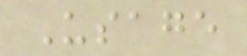Usage
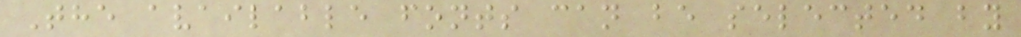The available fonts can be selected by
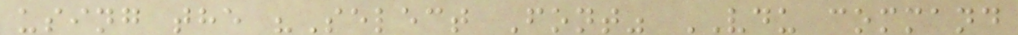using the "Select Font" VDU command
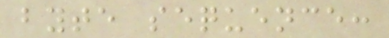byte sequence:
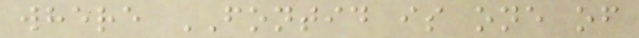where FONTID is one of
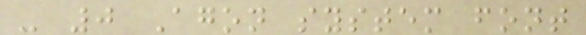- 0 Agon system font
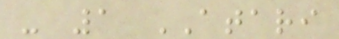- 1 ATARI
